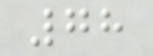78
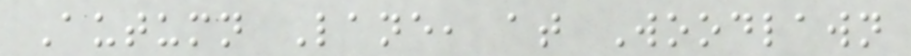Autumn Lane, at Woodlawn
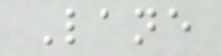Lane
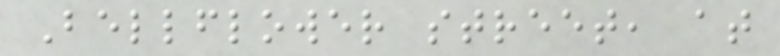Bellflower street, at
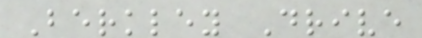Berkley Drive
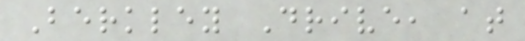Berkley Drive, at
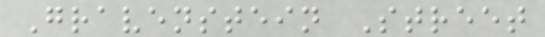Gravenstein Street
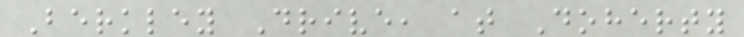Berkley Drive, at Doherty
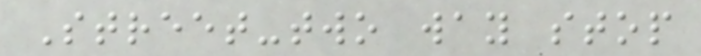Street-two way stop
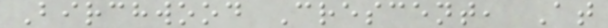Birchwood Crescent, At
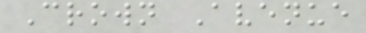Crown Avenue
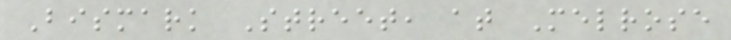Bismark Street, at Melrose
